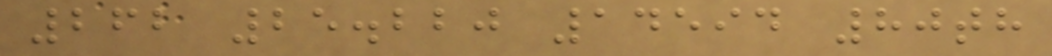262 25.220 14594 80th
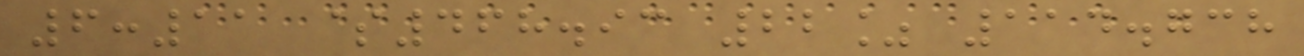6:11 $468.93 22% 114.738
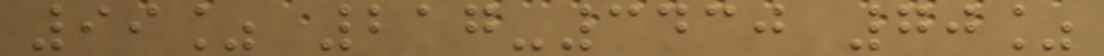99% 217-3430 70%
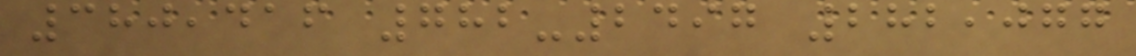380,416 782-2497 282,077
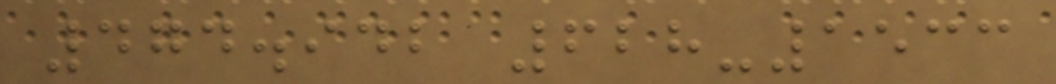474.942 628-1533
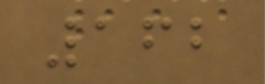162
